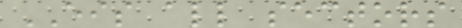EIS all sectors
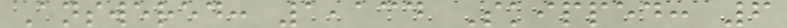Answered: 1,134 Skipped: 6
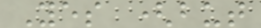Yes (but
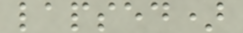lapsed)
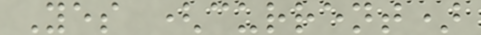Yes (current)
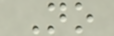No
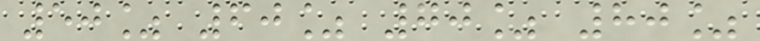50% 60% 70% 80%
